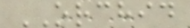ORCHID
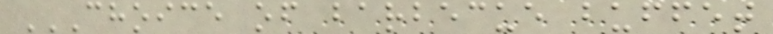CHOICE OF BARBECUE BUFFET
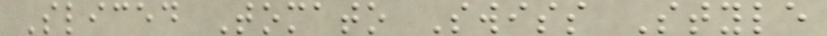Sliced Tomato Swiss Style
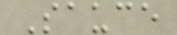Sauce
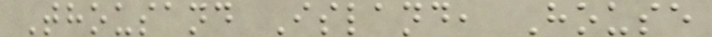Thousand Island, House
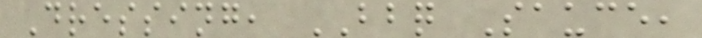Dressing, BBQ Sauce,
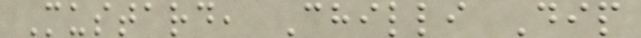Mustard, Chilli Dip
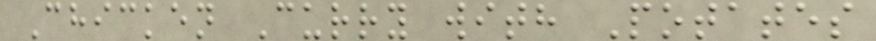Chicken Curry with Potates
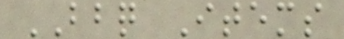BBQ Items
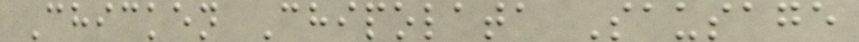Chicken Chipolata Sausage
